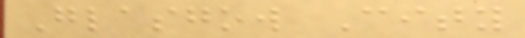Glasgow City
